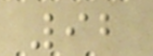92
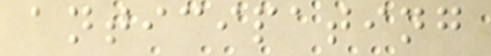anticipating
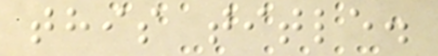this title.
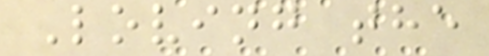Loving the
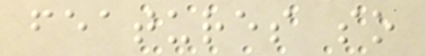features so
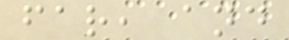far, and
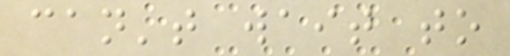can't wait to
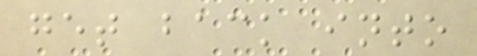get back into
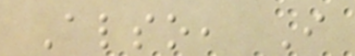Also, I
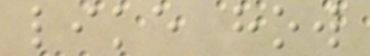like how
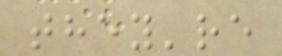they're
